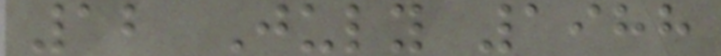12 July 1988
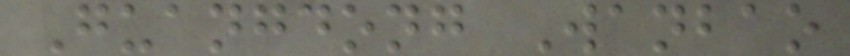Guangdong Wanbao
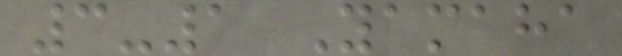3-1 Yamaha
